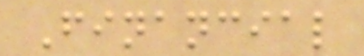Financial
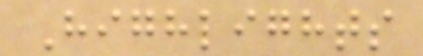Highlights
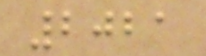2021
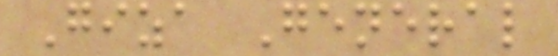Giza General
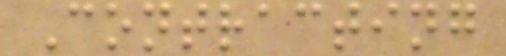Contracting
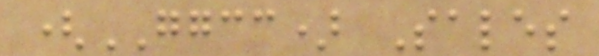(GGCC) Sales
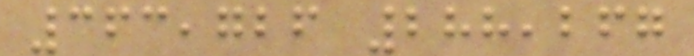363,726 288,267
